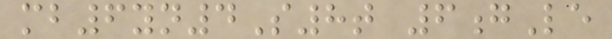mb6yn4S8t 6gLe
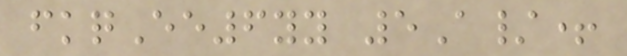fkqEe6yy 5A/+
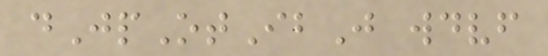dJpOtIbJ wdvf
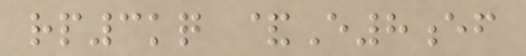rp3kq &E8ef
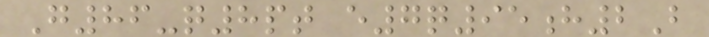G86-q8pt e7q95h2B
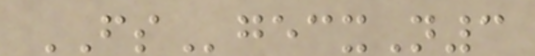FSgecxN3
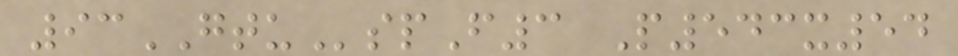93GTUspF3 P543x54
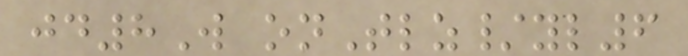jd8W onTlz/yl6
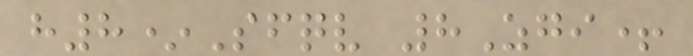h8*Sfqv 8Zgi+
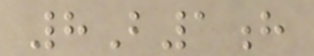8B1h
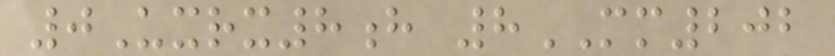0Uxrx8h 8MM202
